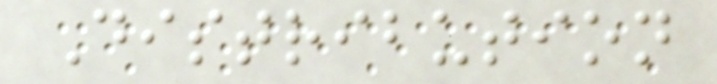Distribution
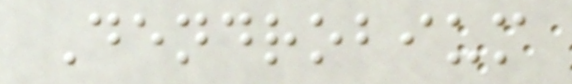Dendrobium
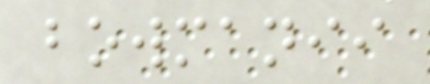bowmanii
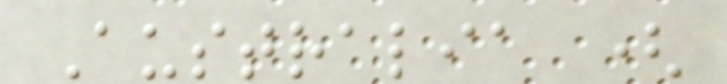Australia (
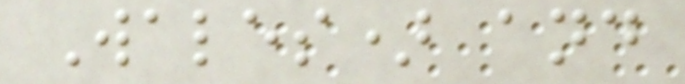Wales) and
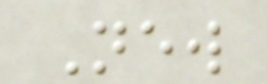New
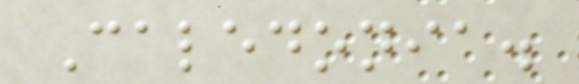Caledonia.
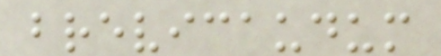brevicaudum
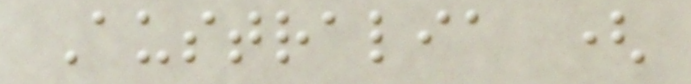Australia (
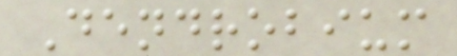Dendrobium
